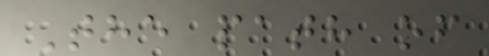The path of
